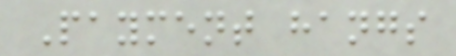Payment hangs
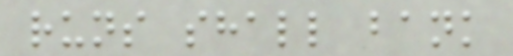runs shall bank
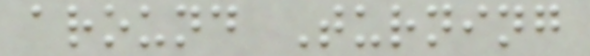around Turning
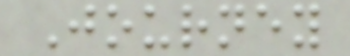Journey
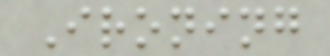Ironing
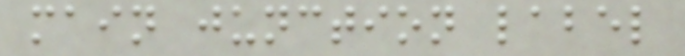main junction label
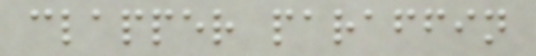clapper paraffin
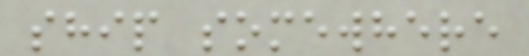ship somewhere
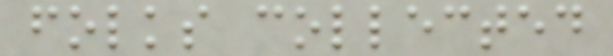folks collected
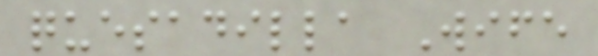quesadilla Wife
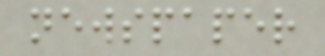newspaper
